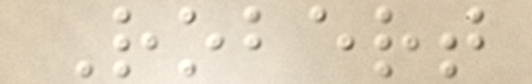Robert
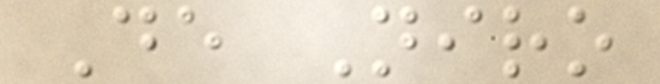De Niro
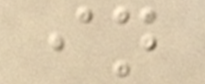in
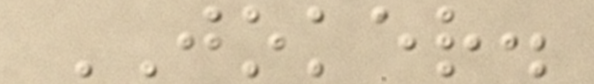JOKER.
